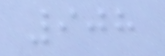908
